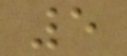5
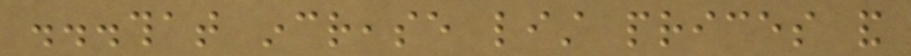...that increase list prices and
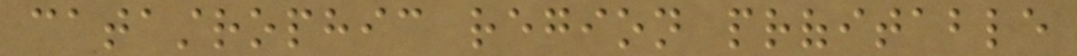catastrophic region profitable
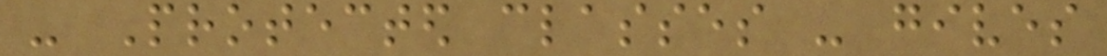- Protected classes - gives
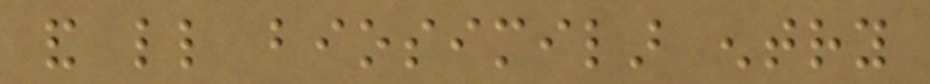and little biosimilar entry
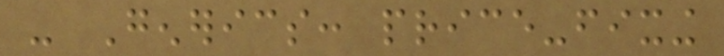- Generics: price-fixing
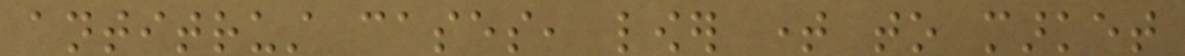antitrust cases, lower time to market
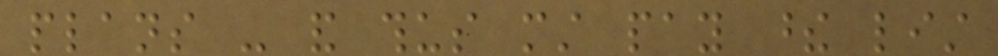plans - and thus must pay these list
